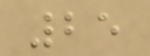25
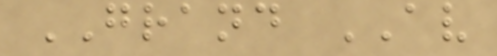GRAND AV
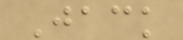Jack
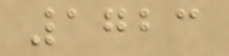1723
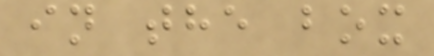in the box
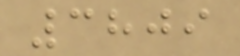3809
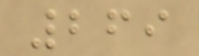269
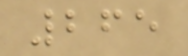265
